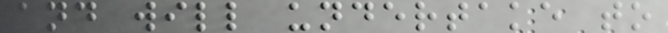and will undertake to
